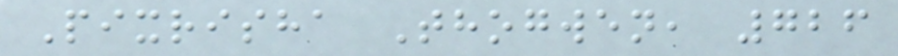Pixrisha Thogwen, 726
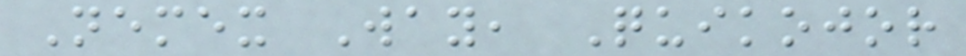Nemex Way, Quikojor
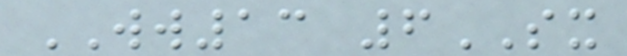WW13 6SX
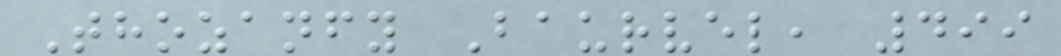Thozanfy Baurvel, 499
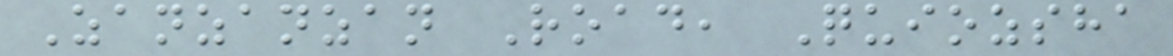Zanzanzan Road, Quiozsha
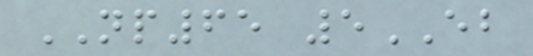NP65 5EB
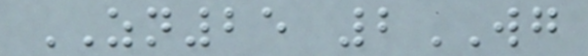ZN25 2WG
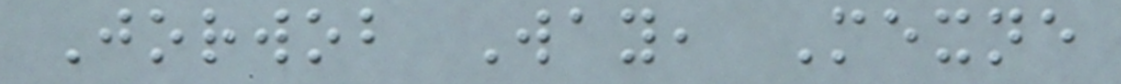Jorwob Way, Mexne
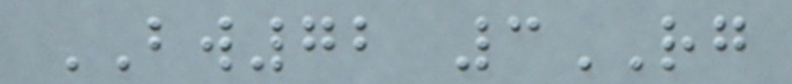BW72 3RG
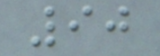90
